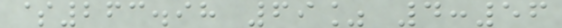$263.98 69% 4:56
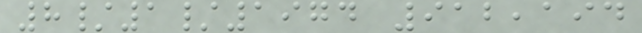8/1/1974 912,194
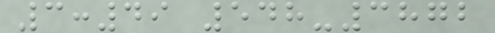3:49 548-3872
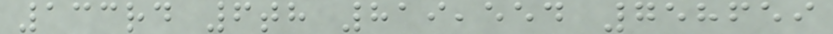133rd 6th 819,554 758659
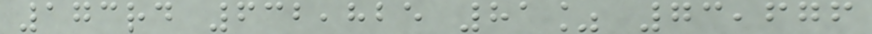173rd 632,825 81% 73,676
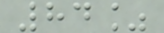84%
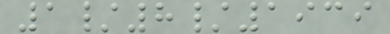1/8/1939
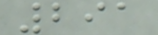291
